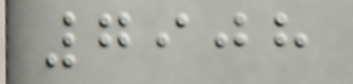7908
